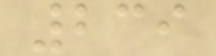239
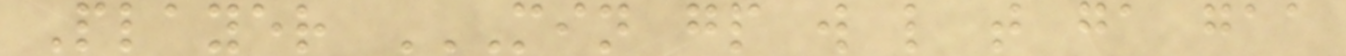Player MIN GP W L T GA GAA
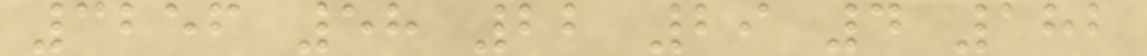3256 58 22 29 4 182
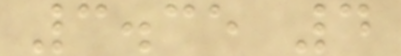3.35 4
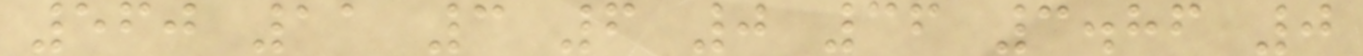560 11 3 6 0 36 3.86 0
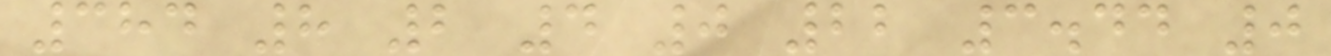384 8 2 4 0 22 3.44 0
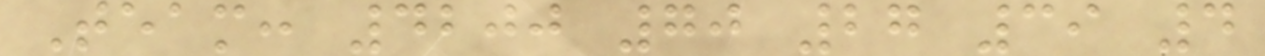Team: 4200 70 27 39 4
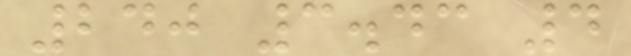240 3.43 4
